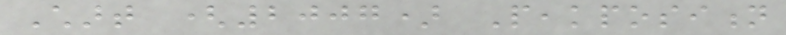Chart (2007) Peakposition
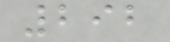292
